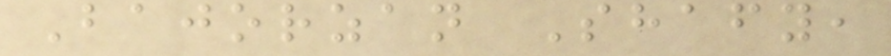Bajorzan Shafy,
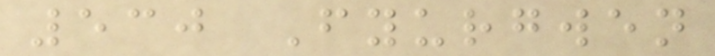530 Fyurgwen
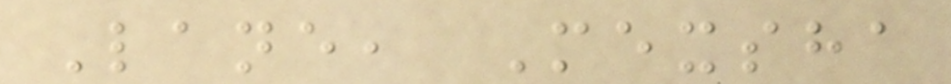Lane, Mexsha
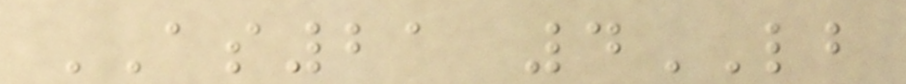AS21 4LB
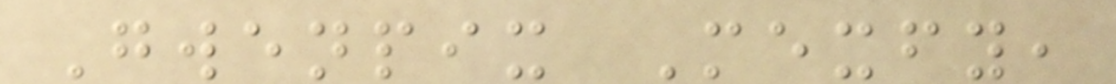Gwenpix Mexfy,
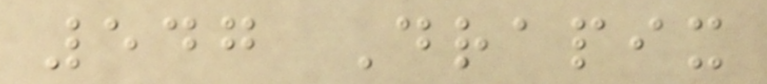547 Drapix
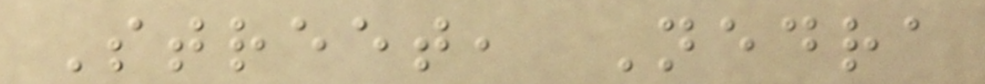Street, Nedra
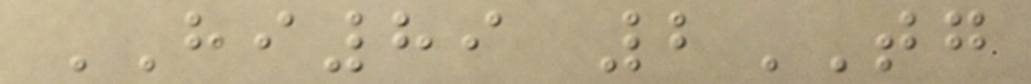HI89 2TG
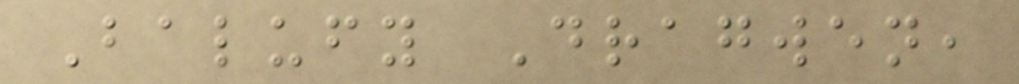Balufy Dragwen,
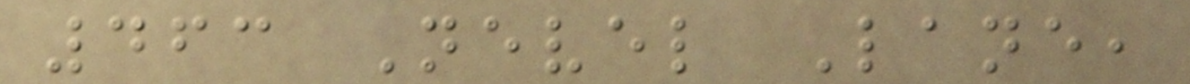463 Nevel Lane,
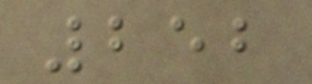252
